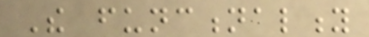The functionality
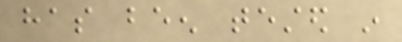has been tested in
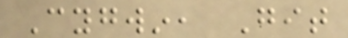Cygwin, Git
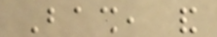Bash, and
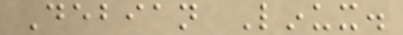Debian Linux.
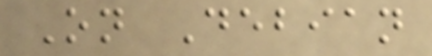On Debian
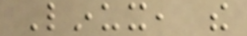Linux, the
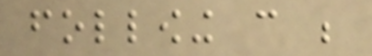following can be
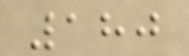180
